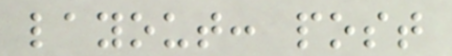layout: post
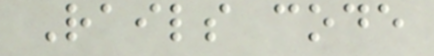Rails code
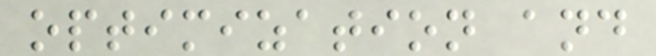optimization and
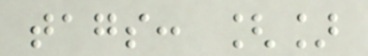tags: []
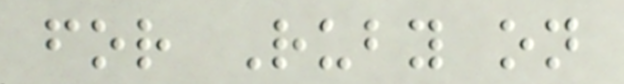for Ruby on
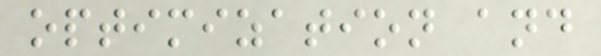optimization and
